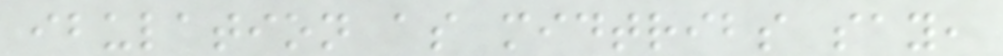ibulation as midtribs say,
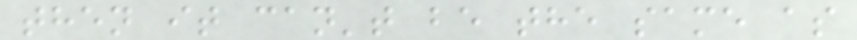then it can't be the same as
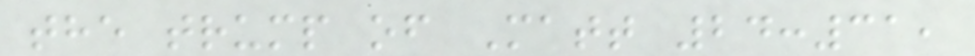the trump of Matt 24:31,
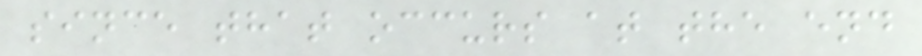since that occurs at the end
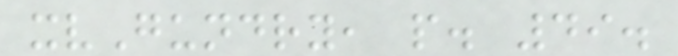xvGundry, p. 49.
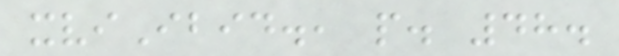xviIbid., p. 48.
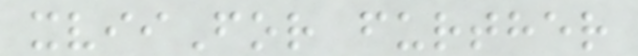xviiFor further
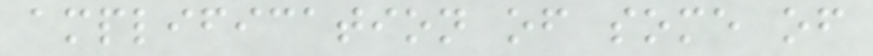amplification of some of
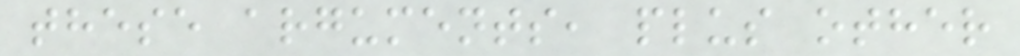these arguments, plus other
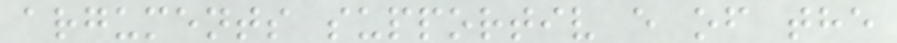arguments supportiv e of the
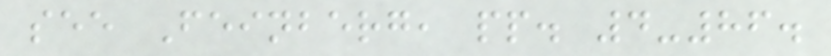see Feinberg, pp. 4-86.
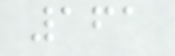161
